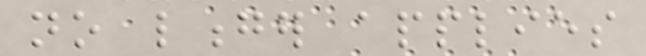no longer applies
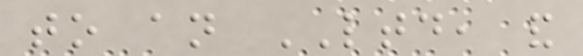to an LTD, and
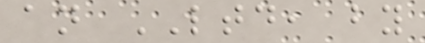an LTD, by
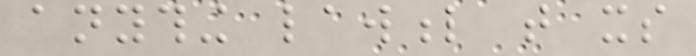anything lawful that its
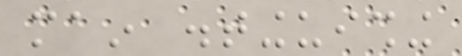main distinguishing
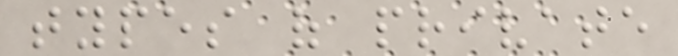types of private
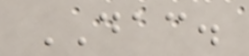DAC.
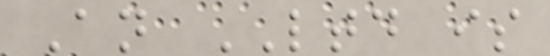An LTD is
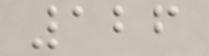126
